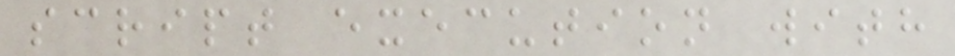script execution with
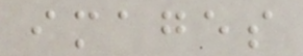images
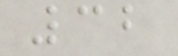32
